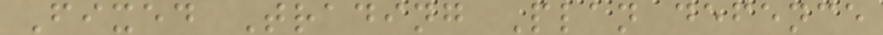Fixed Trading Plan defence
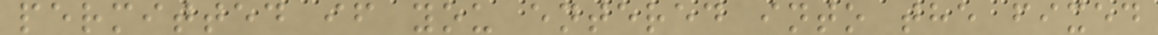permitted if you entered into the fixed
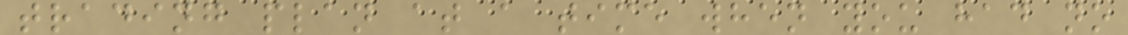trading plan at a time when you had no
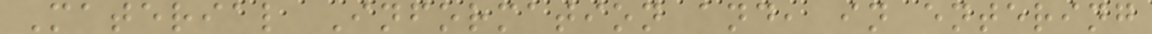Material Information and, in entering
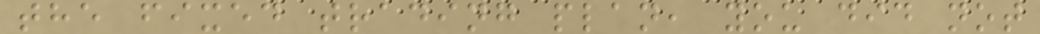the fixed trading plan, you did not
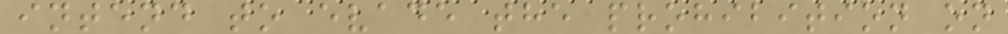intend to evade the prohibition on
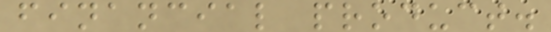financial product.
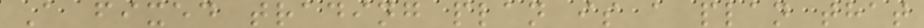A fixed trading plan is a plan that
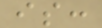is:
